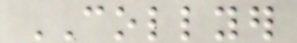COLLYER
